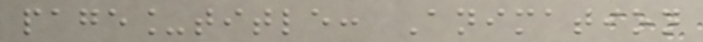page_title: Animation
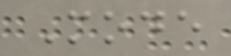Mode
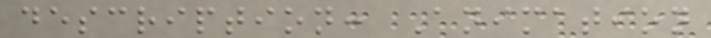description: Animation
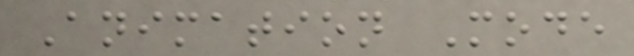Animation Mode
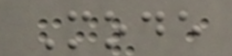Mode
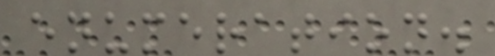enumeration.
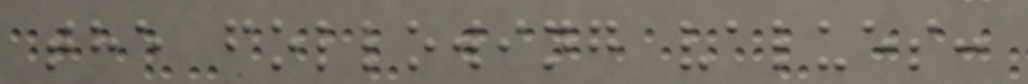the following values:
